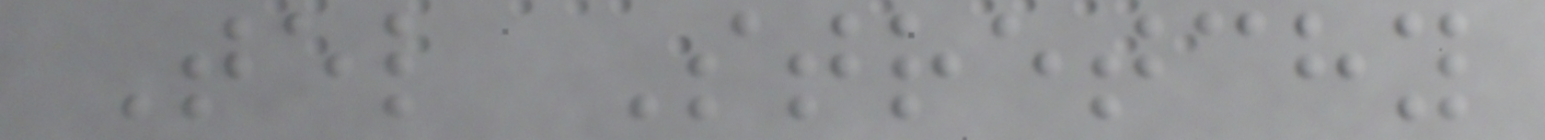Tel Stretchy
